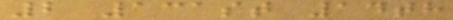2 131st 14th
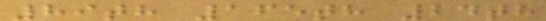89th 165th 24th
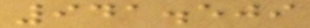941.509
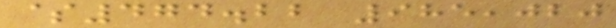$474.22 985,020
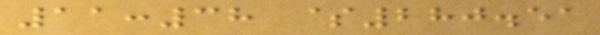11:38 $280.51
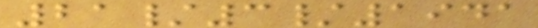21/3/1941
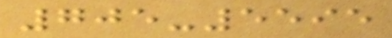705-5595
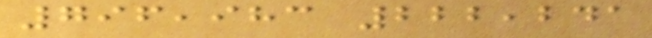796,983 222,241
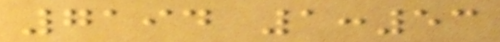7194 1:53
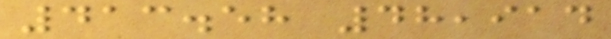413.58 48,914
